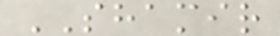SHAMIR
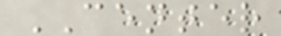CENTER
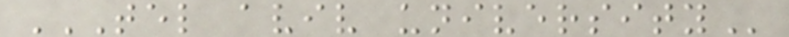TEL AVIV UNIVERSITY
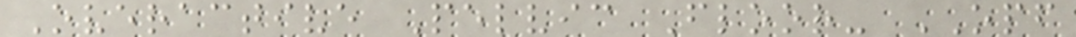Overactive Pelvic Floor- OPF
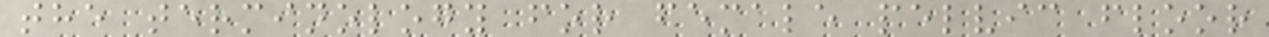the terminology for female pelvic floor
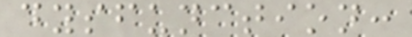dysfunction:
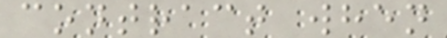contract when
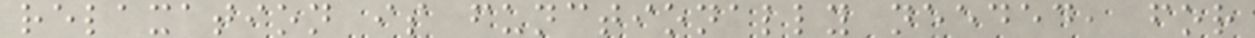relaxation is functionally needed, for
